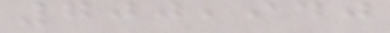700,940
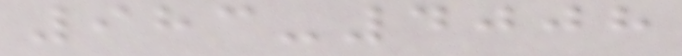983-4008
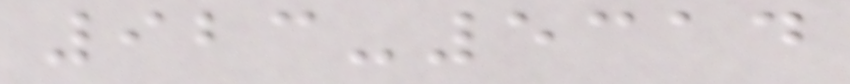923-5314
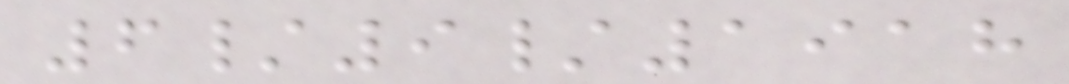6/9/1918
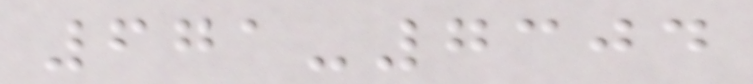671-7304
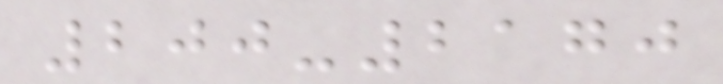200-2170
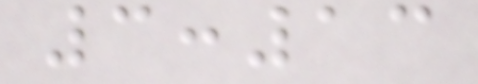3:13
